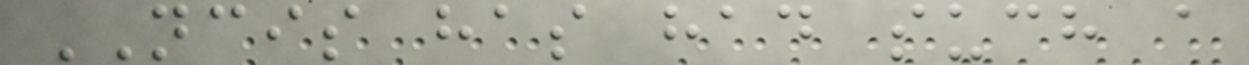NCIS has had such a
